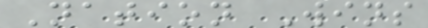Nation Wins
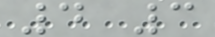4 3
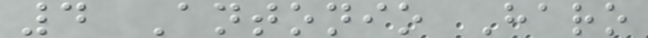4 Antonio Haro
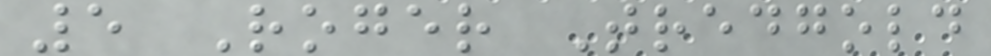5 Roger Tredgold
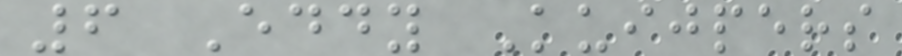6 Eddy Kuijpers
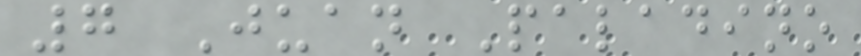7 Juan Paladino
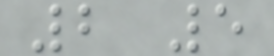2 5
